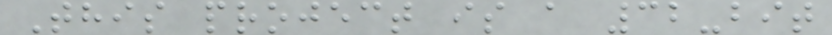This project is a 32-bit
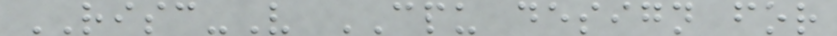RISC-V CPU design for
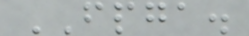FPGA.
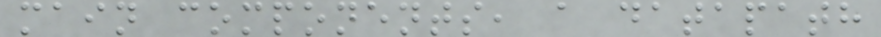main components, a datapath
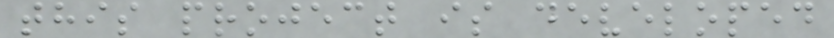this project is developed
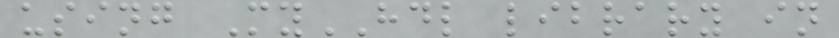using MyHDL library in
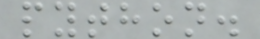python.
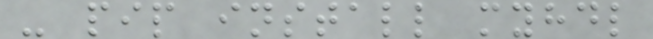- pip install myhdl
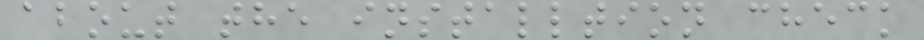about the installtion check
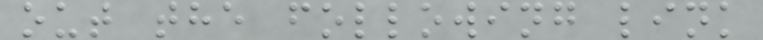out the following link
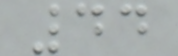44
